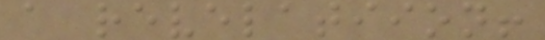a revelatiion!
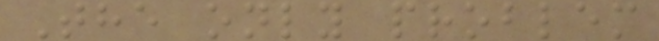The only problem
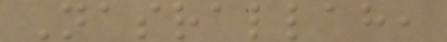Nasrallah,
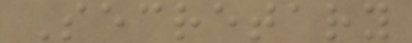Secretary
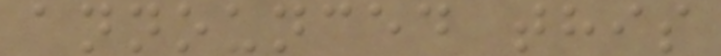announced this
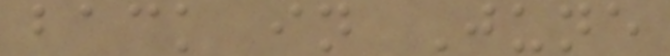back in June
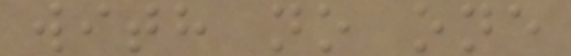with no one
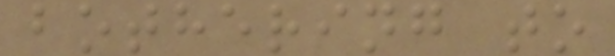bothering to
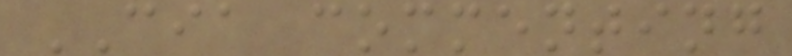CIA commenting
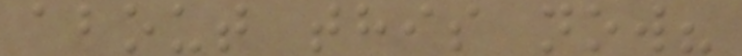about this now?
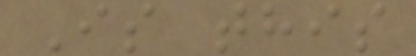Is this
